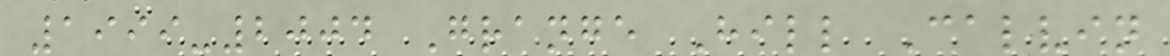1999-2004 Grange Hill Calvin
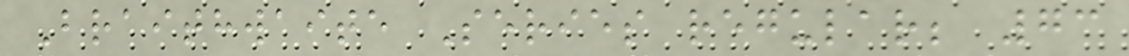Braithwaite Series regular; 73
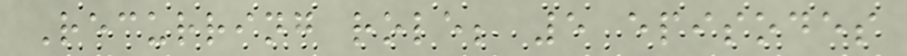Recurring role; 5 episodes
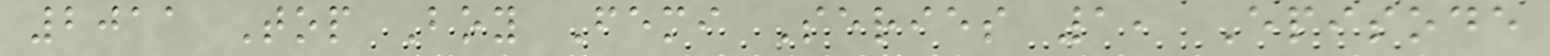2011 Top Boy Femi Series 1, Episode
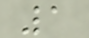1
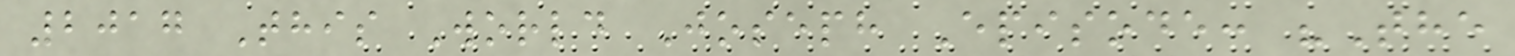2017 This World Joseph Episode: "The
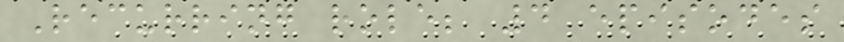Recurring role; 4 episodes
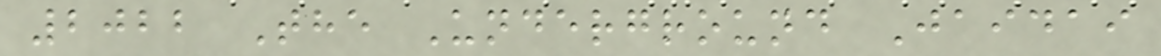2022 The Underground Jaidai
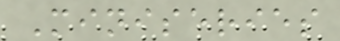Miniseries
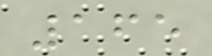165
